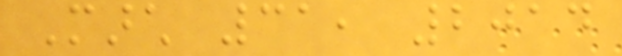March 31, 2014
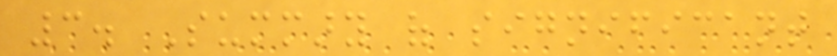3. Summary of significant
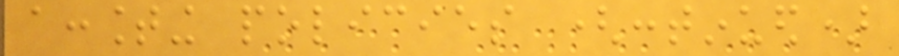accounting policies (continued)
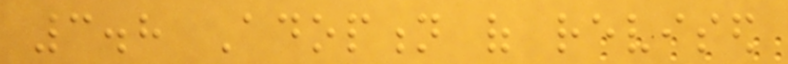3.8 Adoption of revised
